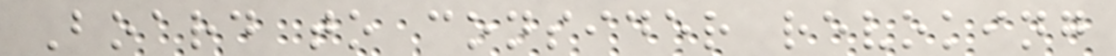Board to consider revoking
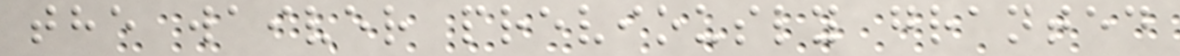the waiver previously granted
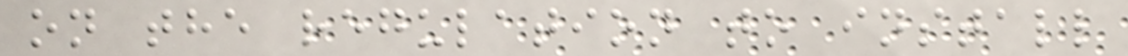on the regulation to install
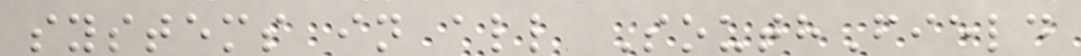systems in all SouthField
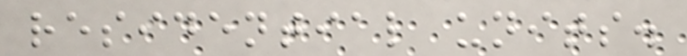residential units.
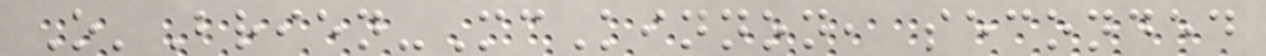O'Brien-McKinnon, seconded
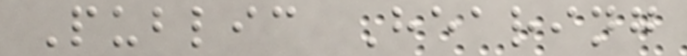Public Hearing
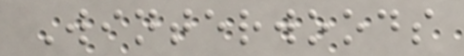Winterwoods
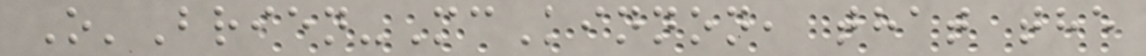O'Brien-McKinnon, that the
